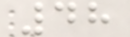48
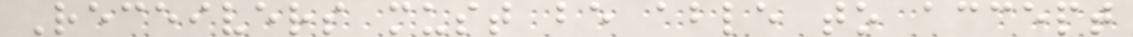Receivers must be able to accept
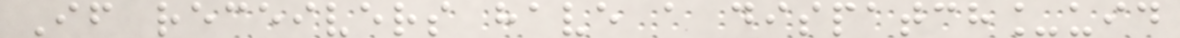If receivers have a dispatch_uid
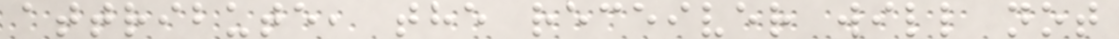attribute, the receiver will not
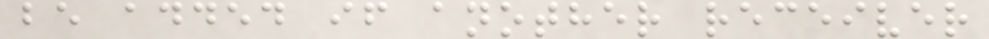be added if another receiver
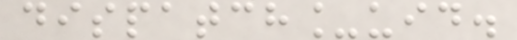dispatch_uid.
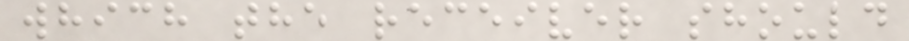which the receiver should
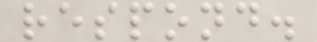respond.
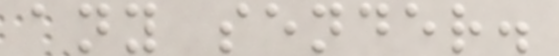any sender.
